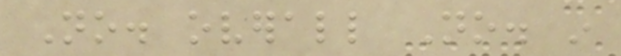No. overall No. in
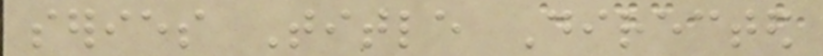series Title Directed
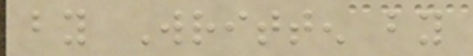by Written by
